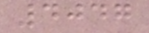4047
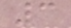3
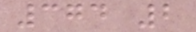374 2
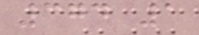374 1
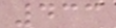433
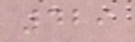429
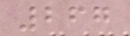267
